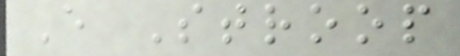E Stroop
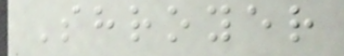Shroyer
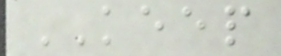KEEP
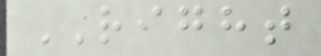RIGHT
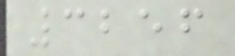3256
